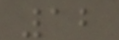12
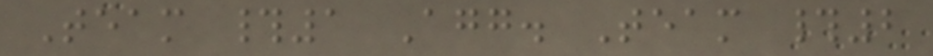Team #1 Agg. Team #2
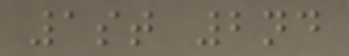1st 2nd
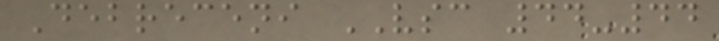Debreceni VSC 44-44
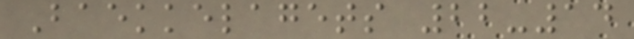Baekkelagets 22-14
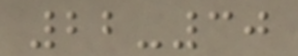22-30
